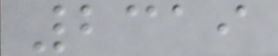2319
